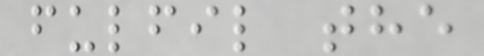fulfil the
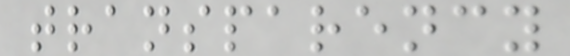transparency
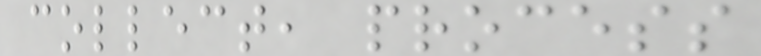collect, process
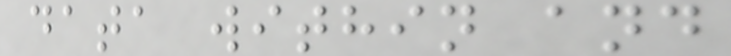data within and
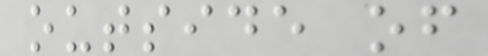outside of
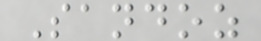Sandoz
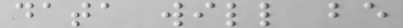data will be
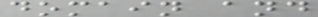domain and
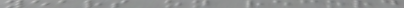years on record
